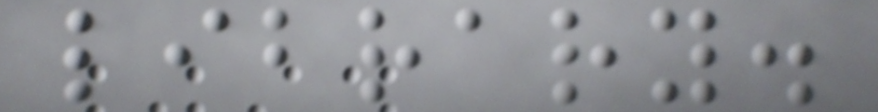library.
